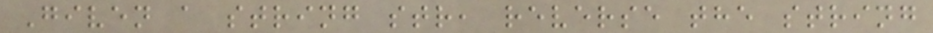Given a string str, reverse the string
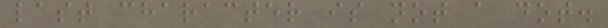last character is not a dot.
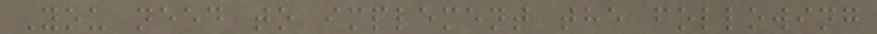You need to implement the following
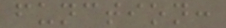function:
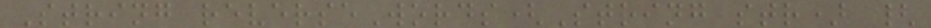String reverseWords(String str) {
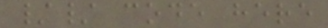// code here
